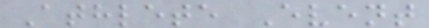Athlete Event
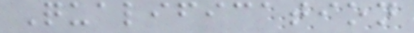Qualification
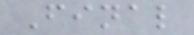Final
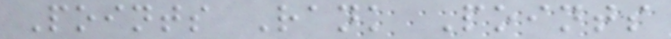Points Rank Points
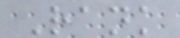Rank
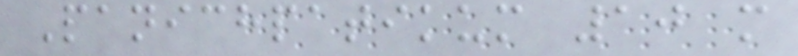Panichpatikum 10 m
